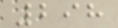298
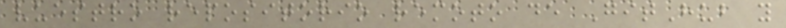vuestro repositorio remoto de GitHub y
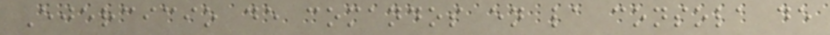Ejercicio de comandos en la consola de
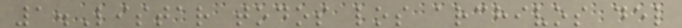1.Listar todos los archivos del
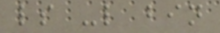ls -l bin
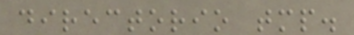directorio tmp.
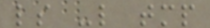ls -l tmp
